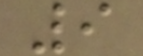9
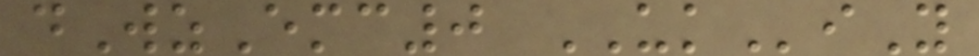dWzEmc0 UKiY
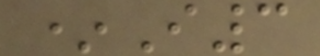*I3
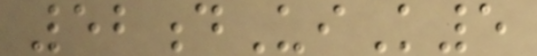52dUiK5
